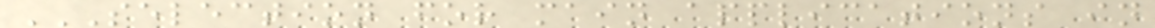SELECTION FOR MAIN APPLICATIONS IN
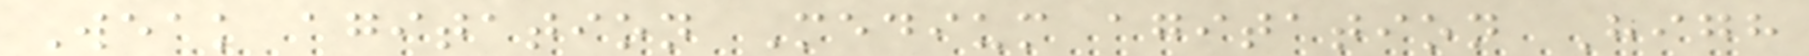Weak agitation Medium agitation High
